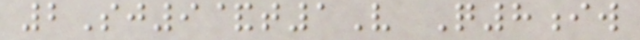2Sj9&t1V Q8iw
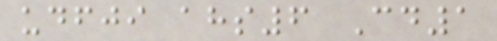udfji ahs6 Cd1
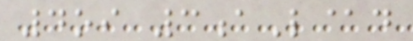4oi 3aL@d
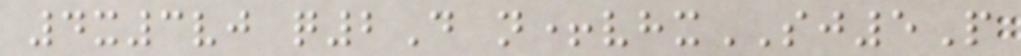4x3vj q2D n+vhxSJ5P
